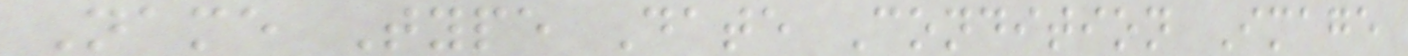Name Type Date Condition Image
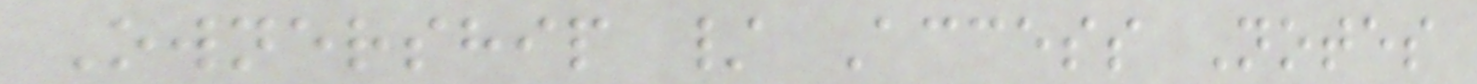Ownership / Access Notes
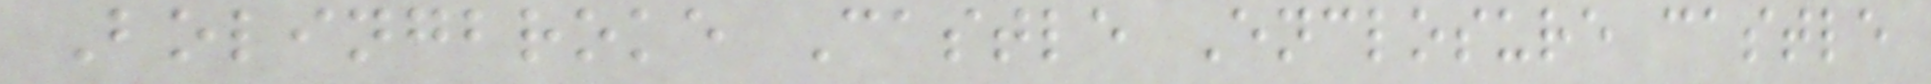Bolingbroke Castle Enclosure castle
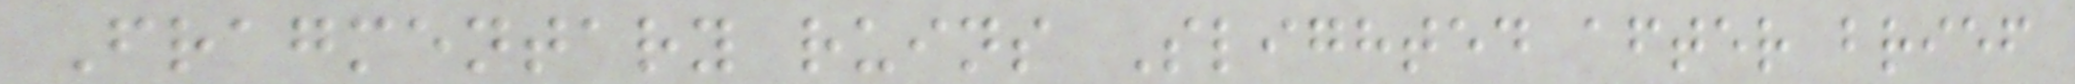Fragmentary ruins Slighted after brief
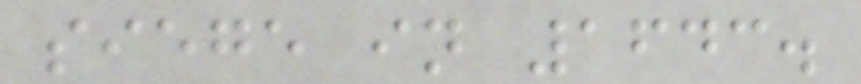siege in 1643.
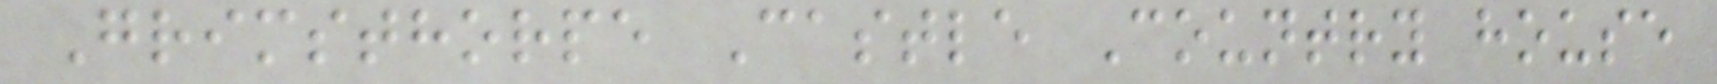Grimsthorpe Castle Country house
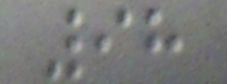98
